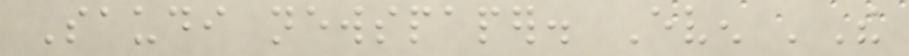Saudi newspaper. Even 'The
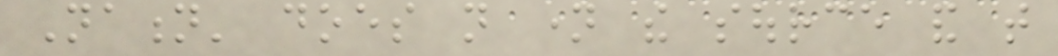Nation' does not name the source and that
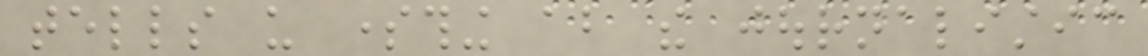tells us something about the journalistic
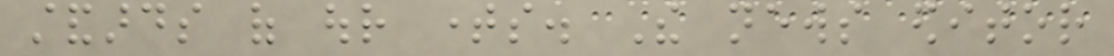standards of our times. The news editor
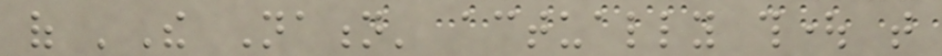of 'The Nation' actually thought that
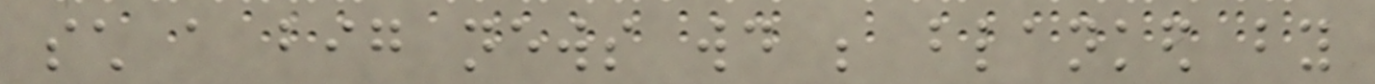such a big news would be blanked by
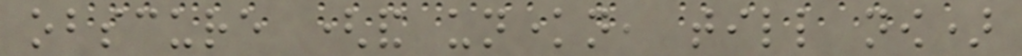obscure (and unknown, till now)
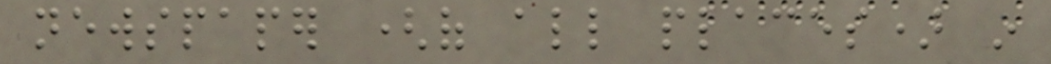newspaper (of all places) in
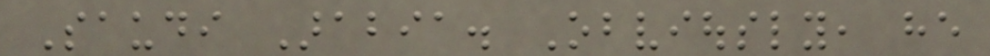Saudi Arabia. Obviously, he
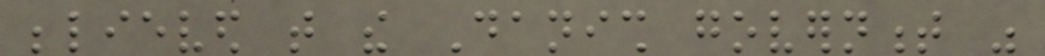believed that the Danish government was
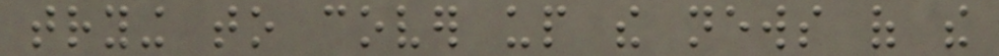trying to cover up the news of the
